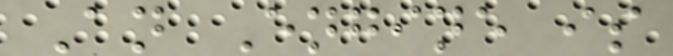An Engine is
